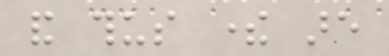and thus there are
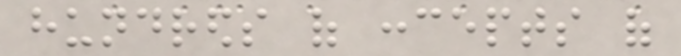hundreds of concepts of
